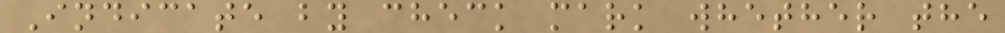Indicate by check mark whether the
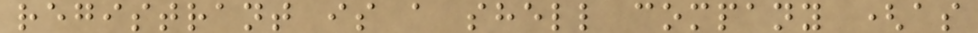registrant is a shell company (as
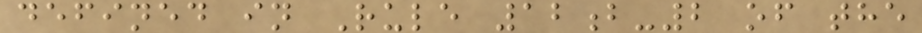defined in Rule 12b-2 of the
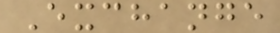Exchange
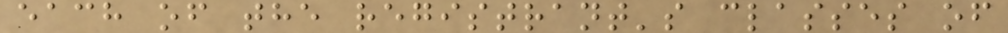each of the registrant's classes of
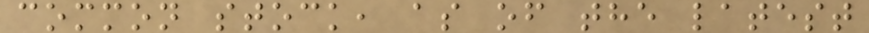common stock, as of the latest
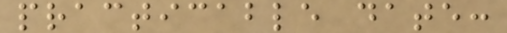practicable date:
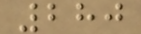280
